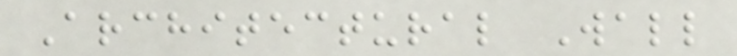Architectural Wall
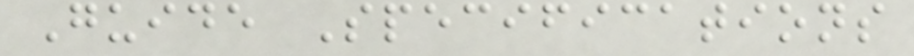Guide Specifications
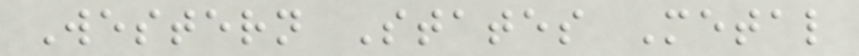Western States Metal
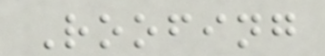Roofing
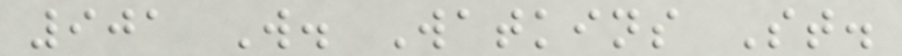901 W. Watkins St.
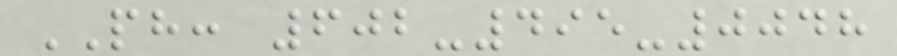PH: 602-495-0048
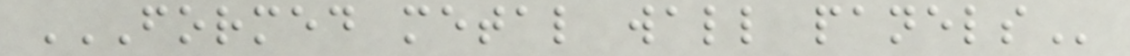FORMED METAL WALL PANELS
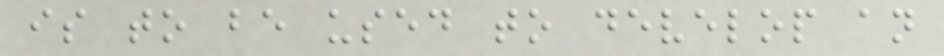is to be used to develop an
